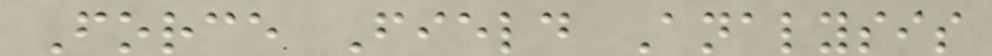Force Field Analysis
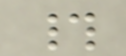#
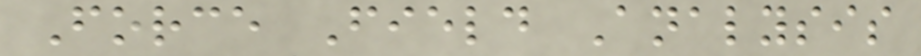Force Field Analysis
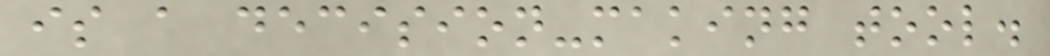is a decision-making tool.
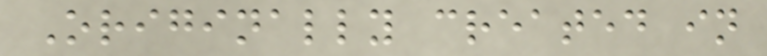Originally created in
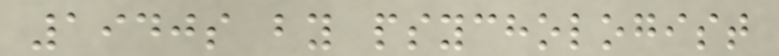1940s by psychologist
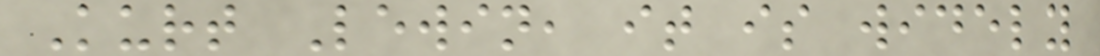Kurt Lewin, it is widely
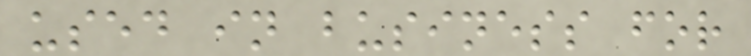used in business for
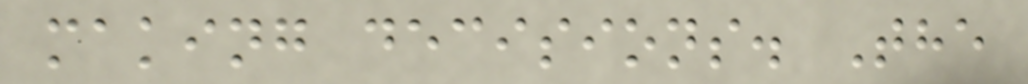making decisions. The
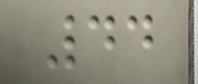44
